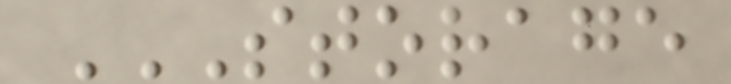STORAGE
